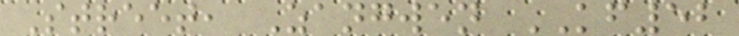Street, Zangwen KF52
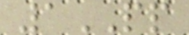1PP
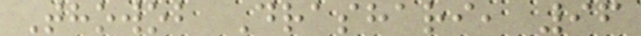Thowob Drashari, 96
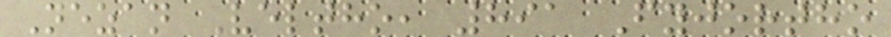Nezan Veltho, 891 Fyjortho
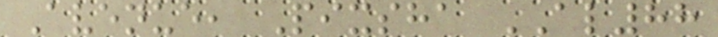Avenue, Pixsha AL88
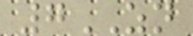7ZN
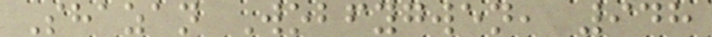Shazan Wobfygwen, 948
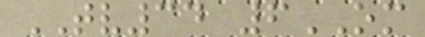TV34 6OM
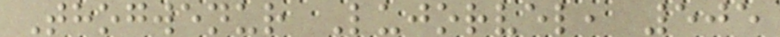Thogwenur Lujorvel, 505
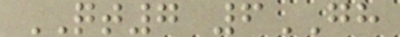QT7 6GH
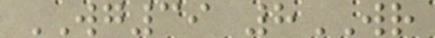WG39 8WR
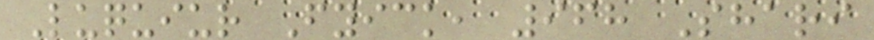Luquiur Fyick, 968 Shari
